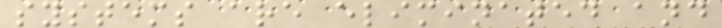systems are eliminated and
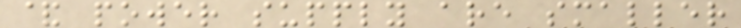& power supply are smaller
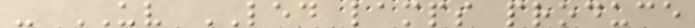- UV LED lamps produce
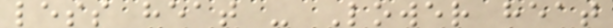less heat - Lower heat
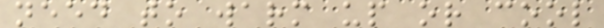need to warm up or cool
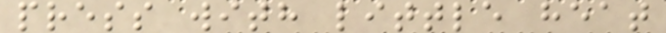press with little heat
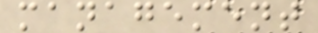management
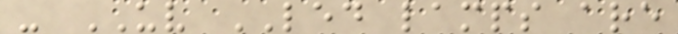- UV LED lamps are
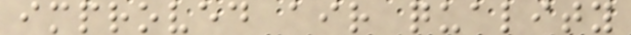improved air quality
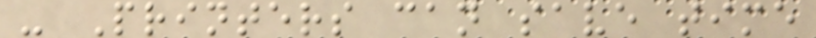- Printers can save time
